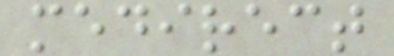medirect
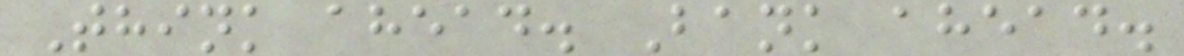Think ahead. Bank ahead.
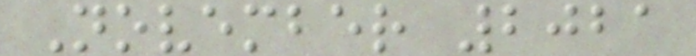November 2021
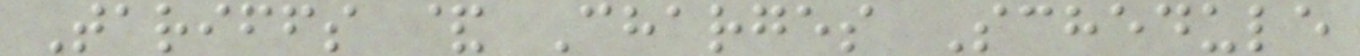Tariffs & Charges Schedule
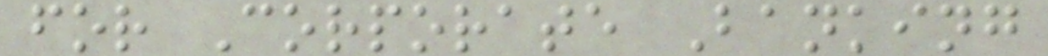for Corporate Banking
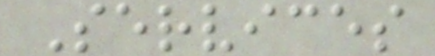Services
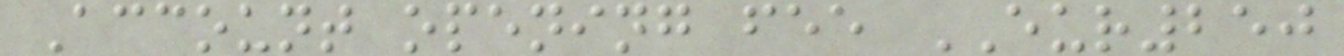Account opening fee EUR250
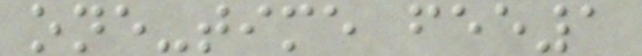one-time fee1
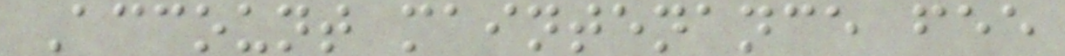Account maintenance fee
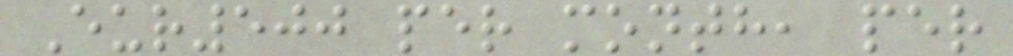Eur500 per month, per
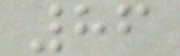86
